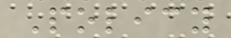Policy
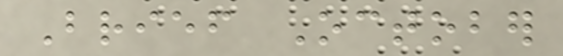Brief October
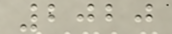2020
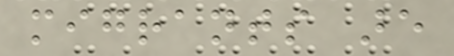migrants are
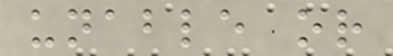unable or
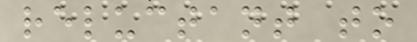reluctant to
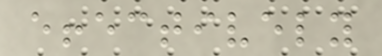effectively
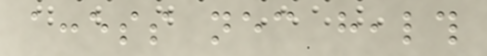access necessary health
